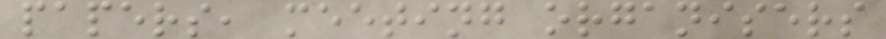papers, meeting organisers
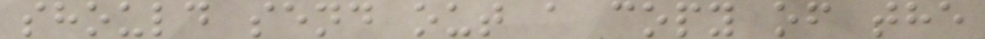should send out a copy of the
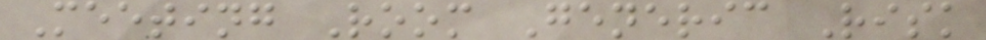Meeting Room Generic Risk
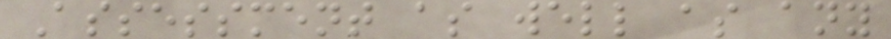Assessment as well as any
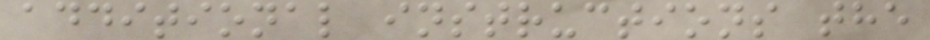additional instructions the
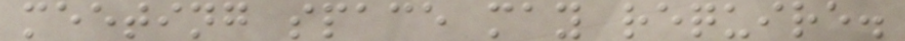meeting space may require.
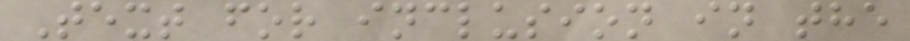Text for inclusion in the
